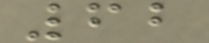62
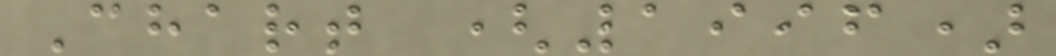Chart (1996)
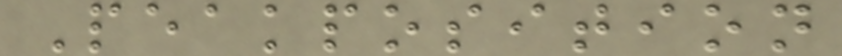Peakposition
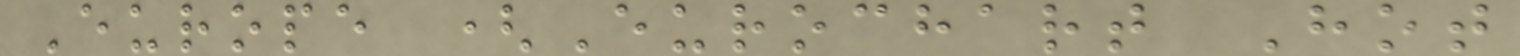Europe (Eurochart Hot
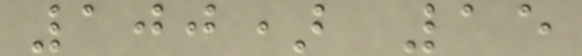100) 15
